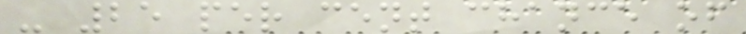- 25 per cent chance of
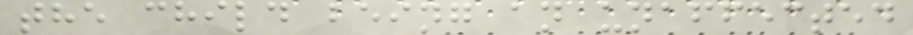the child being an unaffected
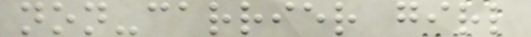non-carrier girl
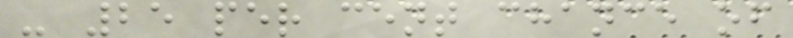- 25 per cent chance of
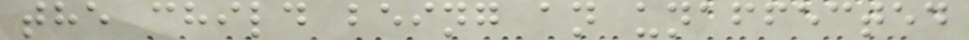the child being an unaffected
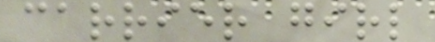carrier girl
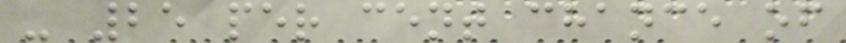- 25 per cent chance of
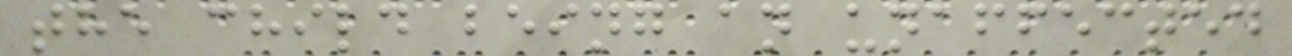the child being an unaffected
